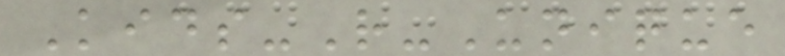Kids-R-Unique
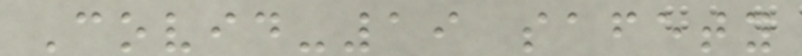Covid-19 safety
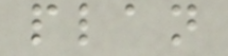plan
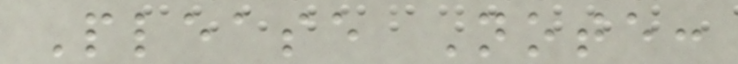Please Note:
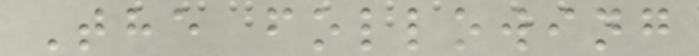The following
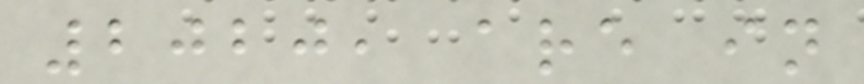2020, are in
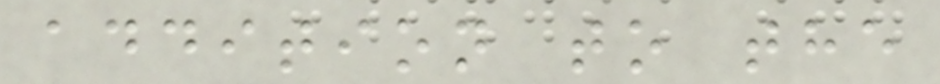addition to the
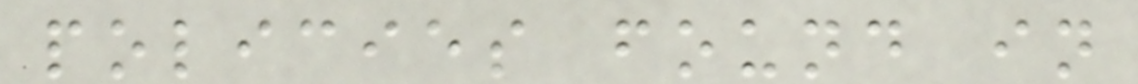policies found in
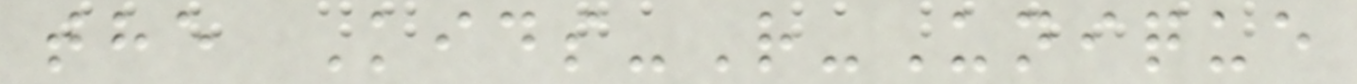the Kids-R-Unique
